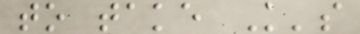to take K's
